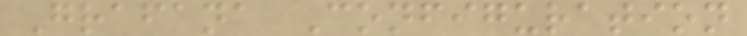Grafana Configuration
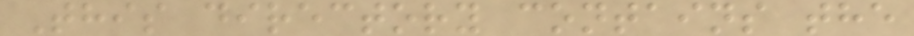This directory contains the
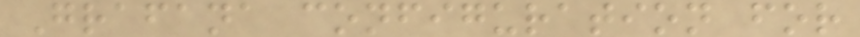Grafana configuration for
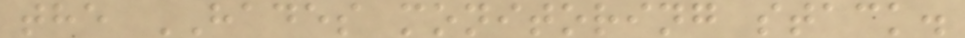the HADES monitoring stack.
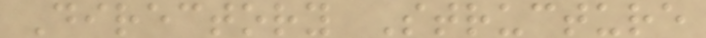Directory Structure
